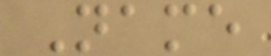Name
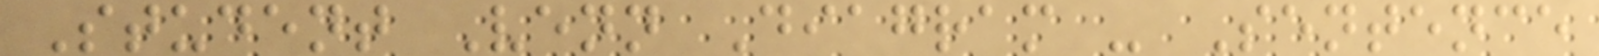Student Venn Diagram - Sentence
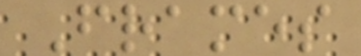Frames
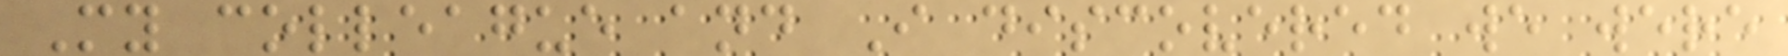My colleague and I discovered we were
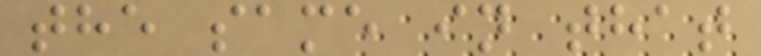the same in that
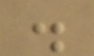.
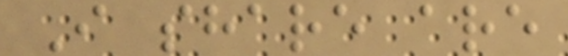I share are
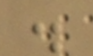.
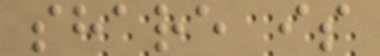share is
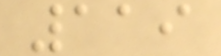119
